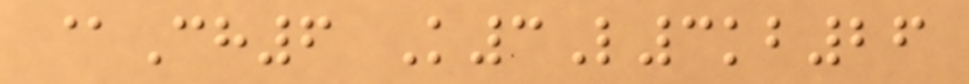@Ch6 K3L3kb26
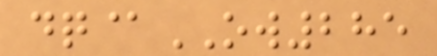dq@OW285
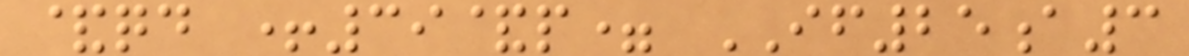&qd +39&p= IF25a3
